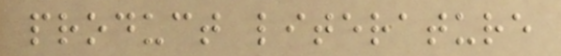product literature
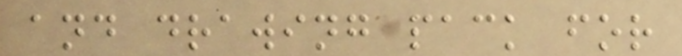and drawing pack for
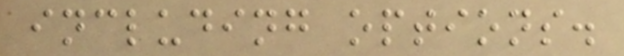including options.
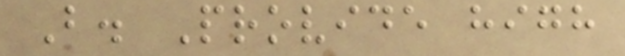B. Provide high
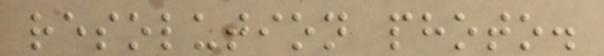resolution photo.
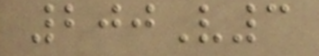200V3
